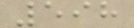598
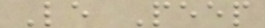Le Peep
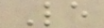Le
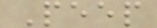Peep
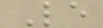Le
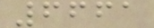6661
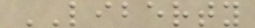LIBERTY
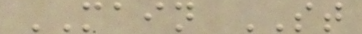MAIN ST
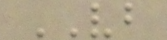VB
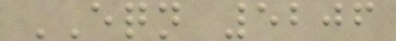EQN 5206
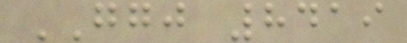GGJ 8419
